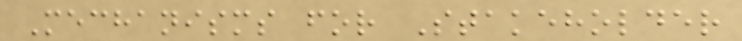Mechanisms for Stakeholder
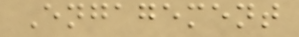Engagement
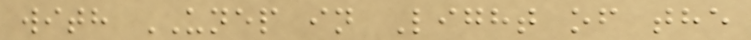with UNEP in Light of the
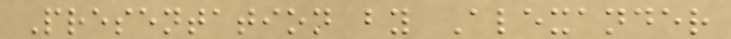Presentation by Alexander
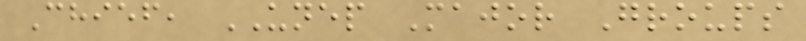Chief, UNEP Major Groups
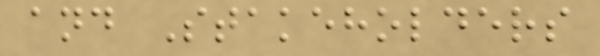and Stakeholders
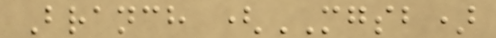Branch (MGSB)
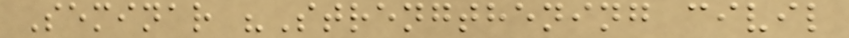Seminar "Strengthening civil
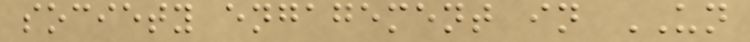society engagement in UN
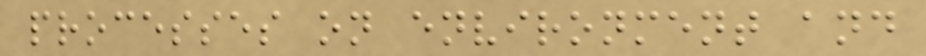processes on environment and
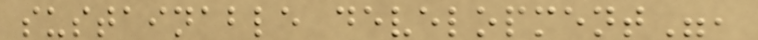sustainable development",
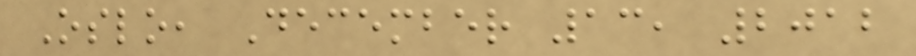Oslo, December 13, 2012
